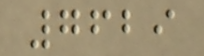7629
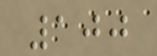100
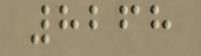8268
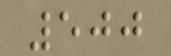500
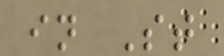in St
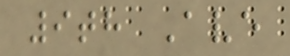9th Ave
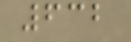632
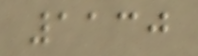1130
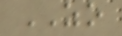ZO
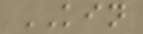KIN
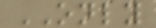ONLY
